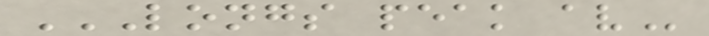LONGS PEAK AV
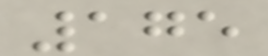175
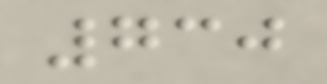730
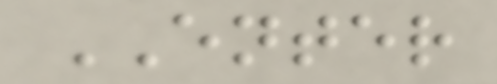ENTER
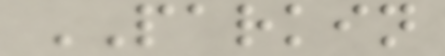PARKIN
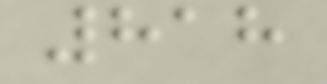818
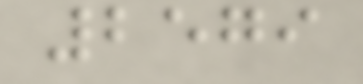2579
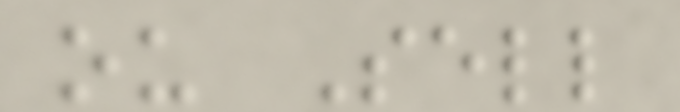ou Sell
